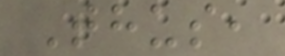Thus,
